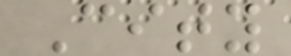City
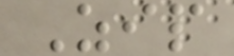Zip
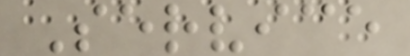Service
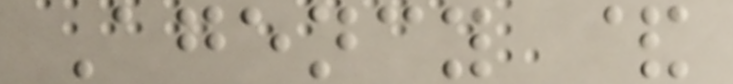Agency &
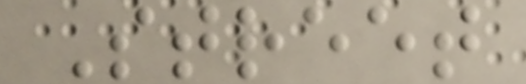Street
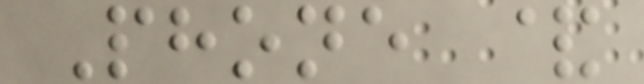Phone &
